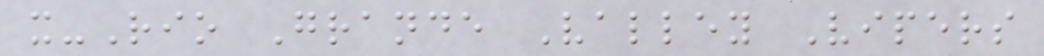x-Rio Grande Valley Vipers
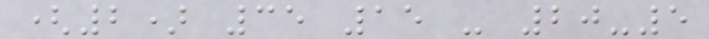(2) 35 15 - 20-5
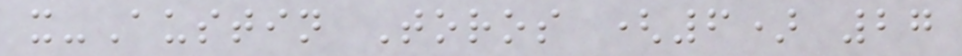x-Austin Toros (6) 27
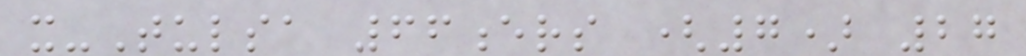x-Tulsa 66ers (7) 27
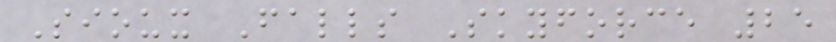Sioux Falls Skyforce 25
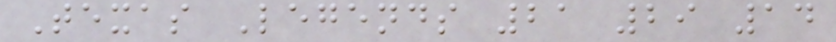Texas Legends 21 29 14
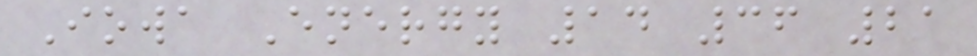Iowa Energy 14 36 21
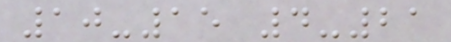10-15 4-21
